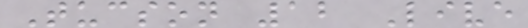Tucson 12 Live
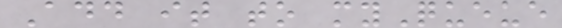Add it to myQueue
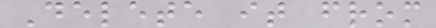Delete it from
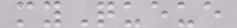myQueue
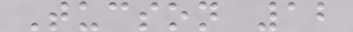Tucson 12
